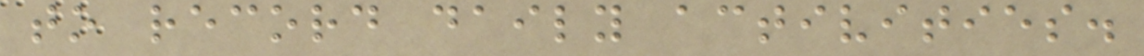to record daily activities.
